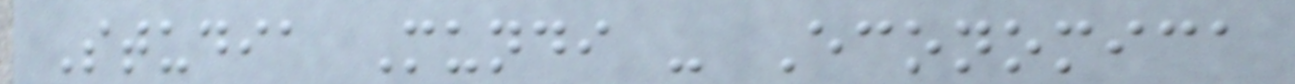Studia Mundi - Economica
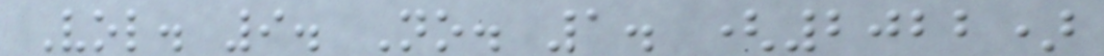Vol. 9. No. 1. (2022)
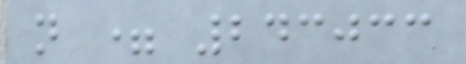n = 243033
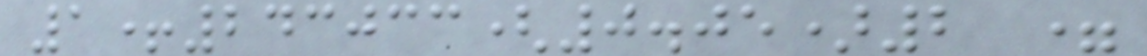1+243033(0.05)2 =
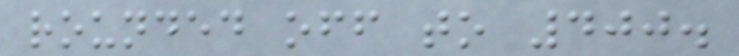rounded off to 400.
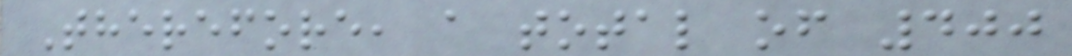Therefore, a total of 400
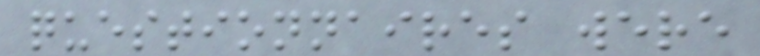questionnaires were
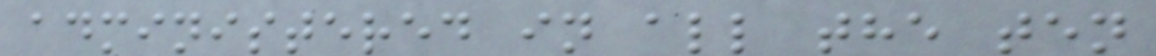administered in all the ten
